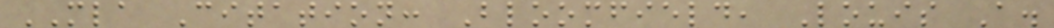MLA Citation: Bloomfield, Louis A.
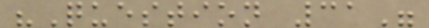"Question 31"
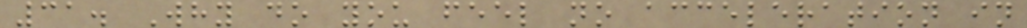31. Why do you feel no acceleration in
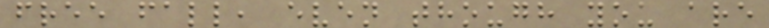free fall, even though you are
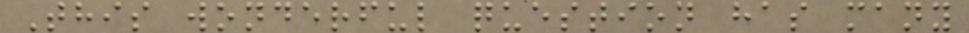This wonderful question has many
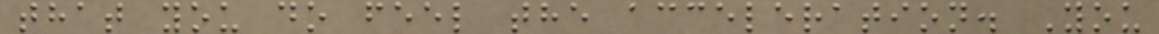that you do feel the acceleration. You
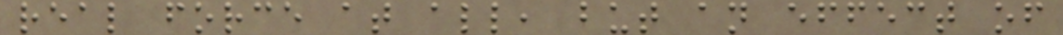real force at all, but an effect of
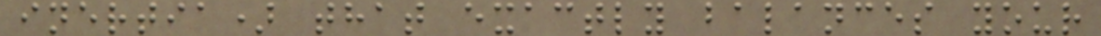inertia) that exactly balances your
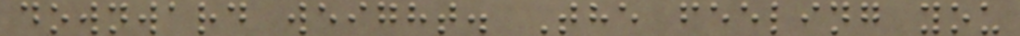downward weight. The feeling you
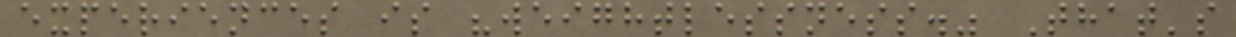experiences is "weightlessness." That's
